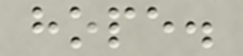hope.
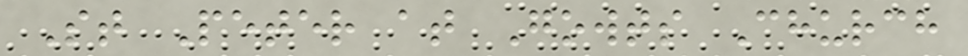St Peter at Gowts Church
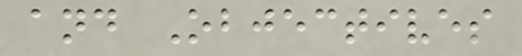and Objectives
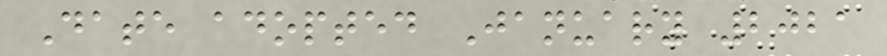Date adopted January 2021
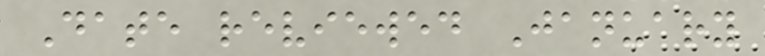Date reviewed January
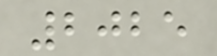2025
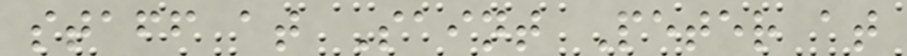staff at Saint Peter at
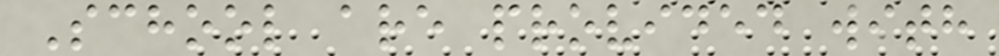School are provided with
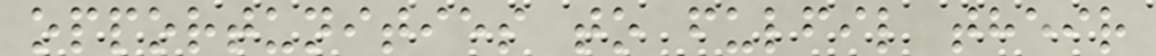opportunities to fulfil their
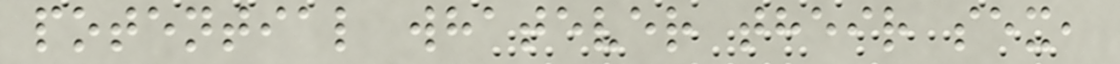potential whatever their sex,
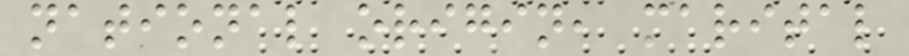national origin, marital
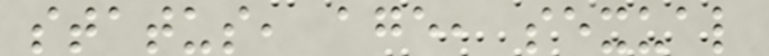status, age, sexual
